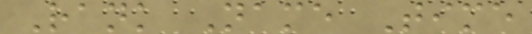Rank Name Time
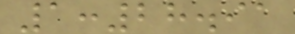1:28.91
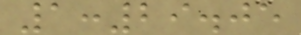1:29.05
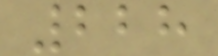228
